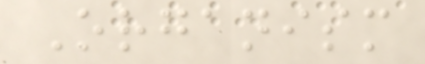Organism
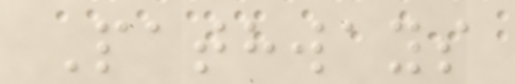Pathways
